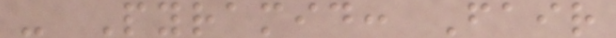- Pyramid: Fair
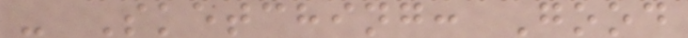- Sketching: Good
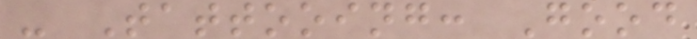- Tattooing: Good
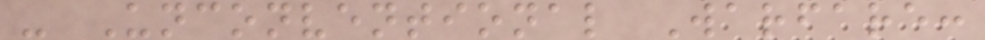- Unconventional Warfare:
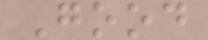Good
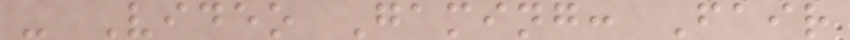- Video Gaming: Fair
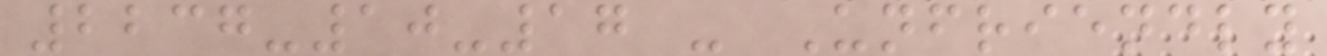2237-10-17 - Unfriendly
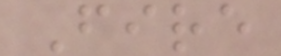Fire
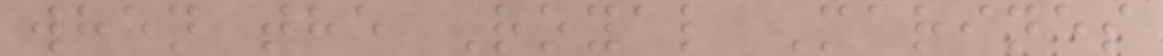when the Royal Marines
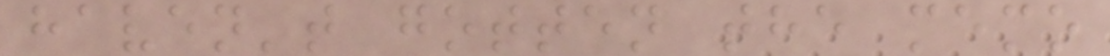haven't gotten the memo
